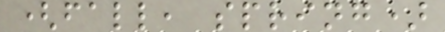(fall, spring)
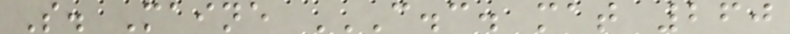S. Maine C.C. MAT 260
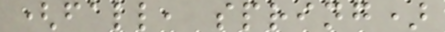(fall, spring)
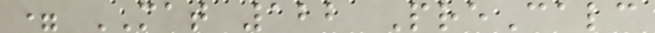= MAT 122 PreCalc
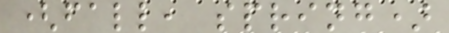(fall, spring)
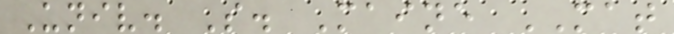Univ. S. Maine MAT
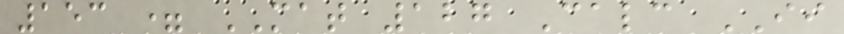153 = MAT 127 Calc II
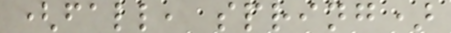(fall, spring)
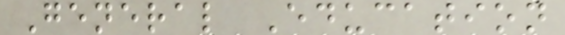General Education
